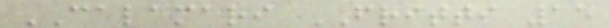CALAMARI FRITTI 15
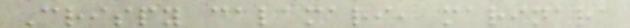Crispy calamari, marinara
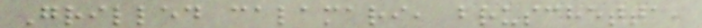Grilled calamari, bruschetta,
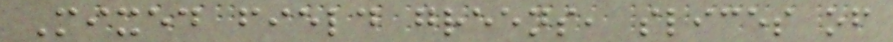Mixed field greens, slices of
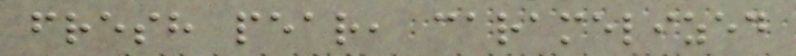fresh pear, caramelized
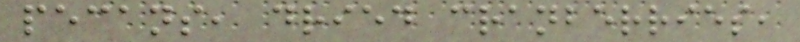pecans, dried cranberries,
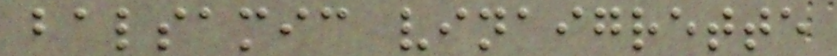balsamic vinaigrette
